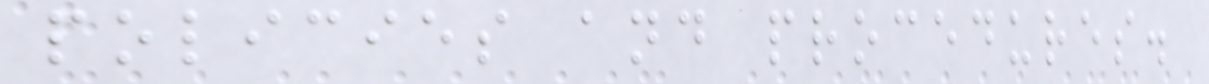policies and procedures.
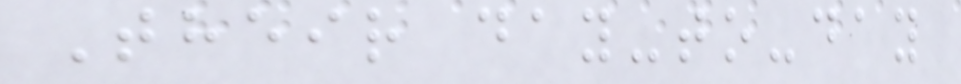Their day-to-day
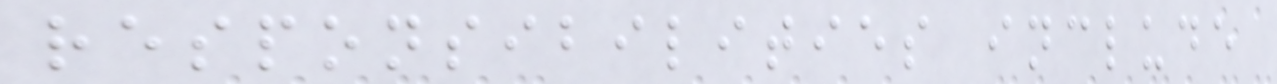responsibilities include
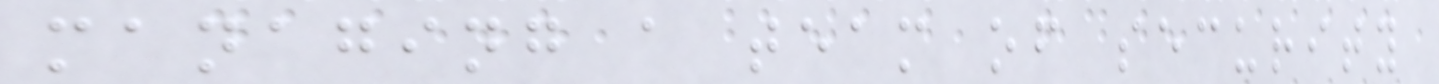managing a team of security
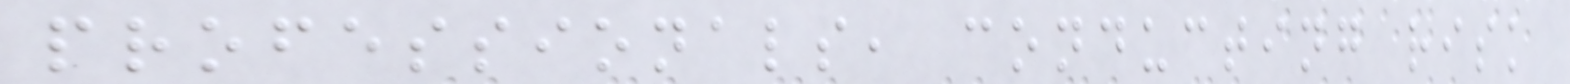professionals, conducting risk
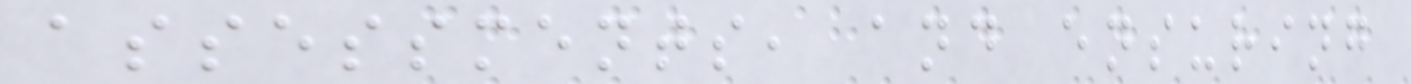assessments, and ensuring
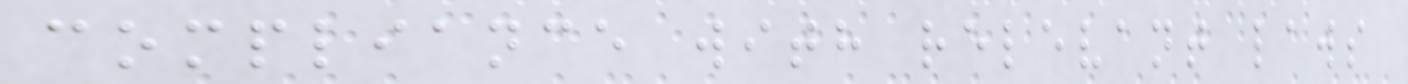compliance with relevant laws
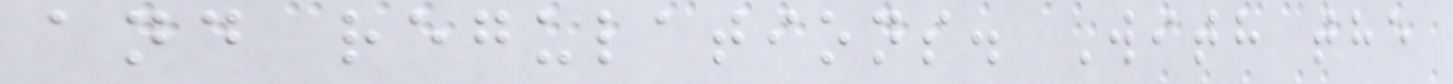and regulations. With the
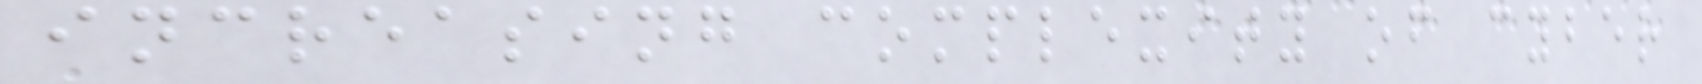increasing complexity of cyber
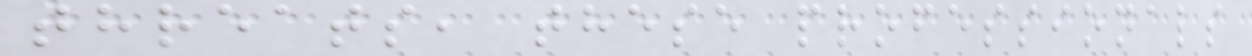threats, these professionals
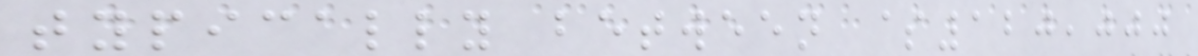typically between $120,000
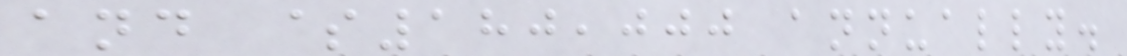and $180,000 annually.
